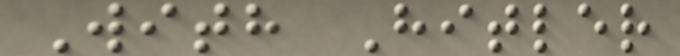With Hitler
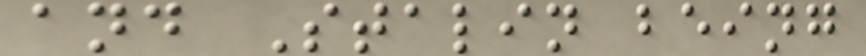and Stalin being
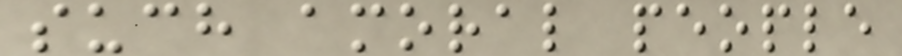such amoral people
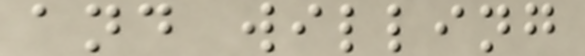and willing
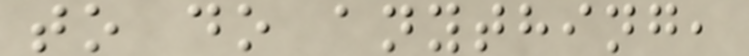to do anything,
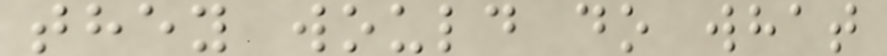they would do what
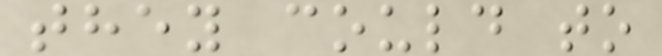they could to
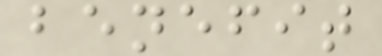benefit
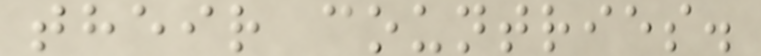their countries.
